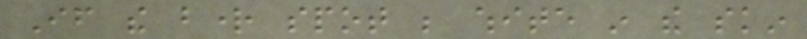If the bright spot be white in the skin
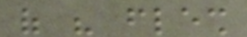of his flesh
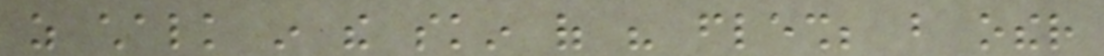as chalk in the skin of his flesh; but other
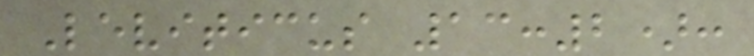Leviticus 13:2):
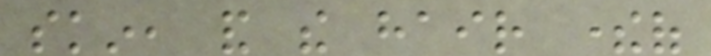skin, and the hair thereof
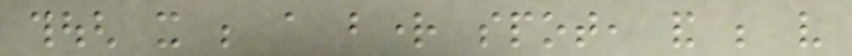though it be a bright spot, and be very
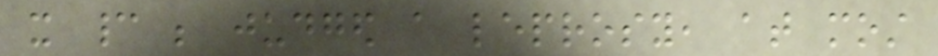it cannot be judged a leprosy, at most
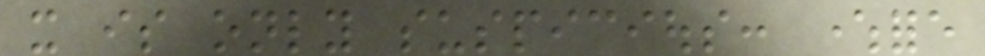it is only suspicious: wherefore
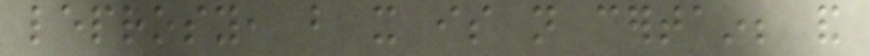leprosy, but it is not certain; and
